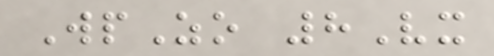WpZo 8Vx
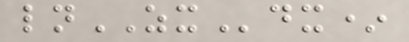lnZXdx*
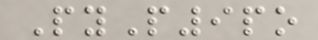PyP9po
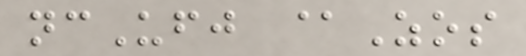ncUfj @Zos
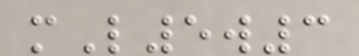mL5w3
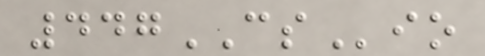447CSio
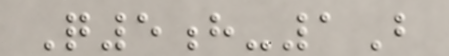Q5h-1B
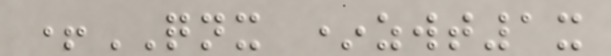+QNX *zwt1x
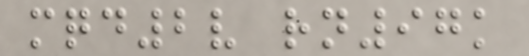mqd2v rn97k
